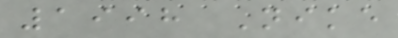1998 Nike
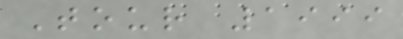Tour 1999
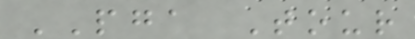PGA Tour
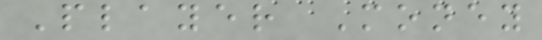Player Money
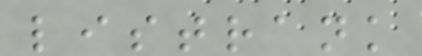listrank
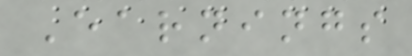Earnings
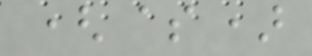($)
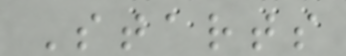Starts
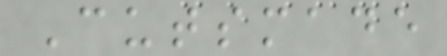Cutsmade
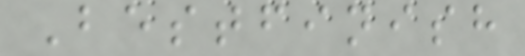Bestfinish
